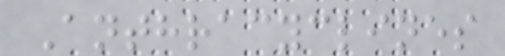Anthracyclines
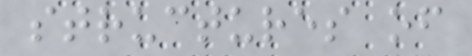structures of
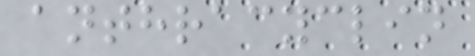anthracyclin
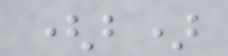(b)
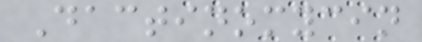Dactinomycin
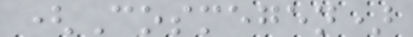(Cosmegen)
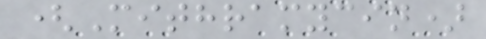(Mithramycin)
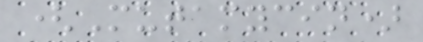(Mutamycin)
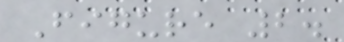Figure 2.
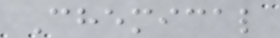Chemical
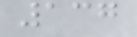137
